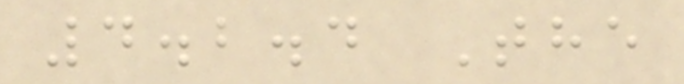4.2.4 The
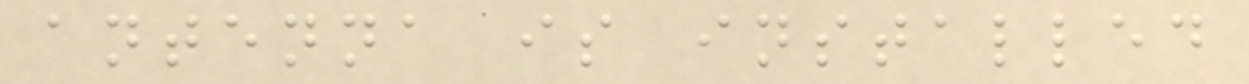antenna is installed
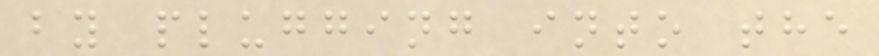by plugging into the
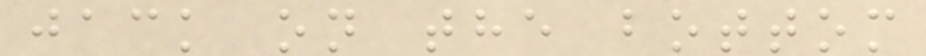jack on the bottom
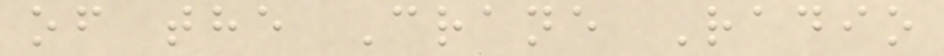of the Crane Radio
